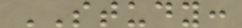STUDY:
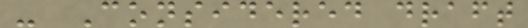- Considered draft
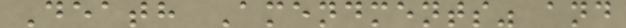Death Amendments" and
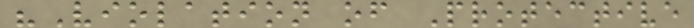"Violation of Protective
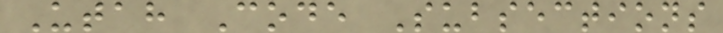Utah Code Subsections
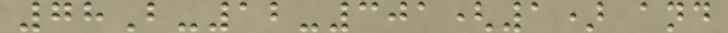78B-12-301(1) and
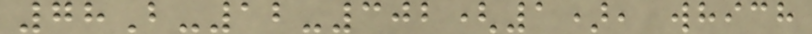78B-12-302(1), which
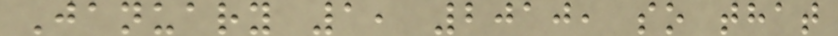January 1, 2010, so that
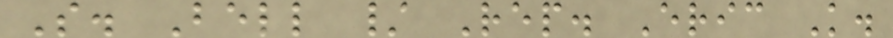S. Bell / Rep. Eric K.
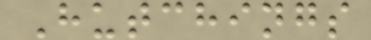Hutchings
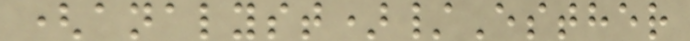(analyst)/Esther
